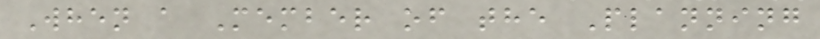When a Member of the Planning
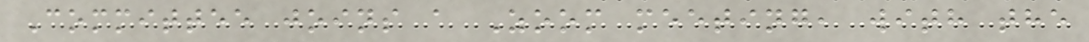Committee joins a Zoom meeting, with the
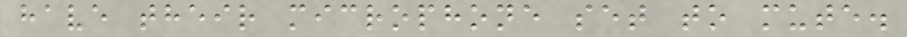have their microphone set to mute.
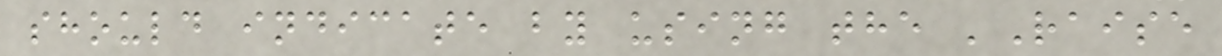should indicate by using the 'Raise
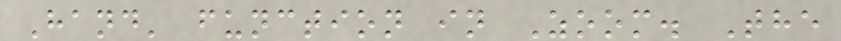Hand' function in Zoom. The
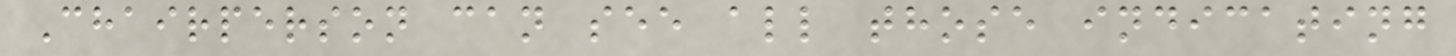Chairperson can see all those indicating
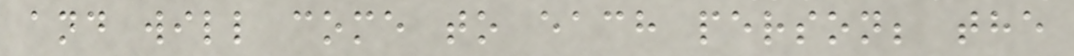and will come to each person; the
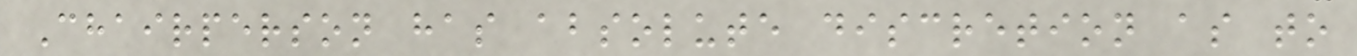Chairperson has absolute discretion as to
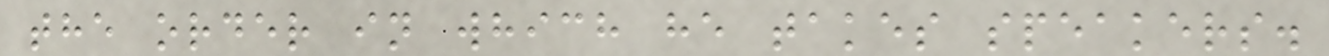the order in which he takes speakers.
